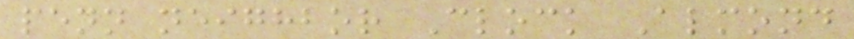penn neighbor Clock Almond
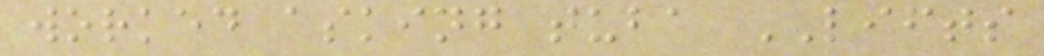worked asking tuba LIFTS
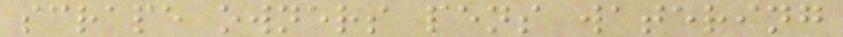scrape owners pens watering
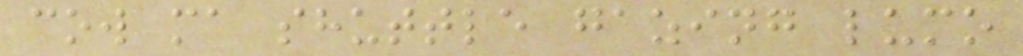cow ma shuttle gazing lumo
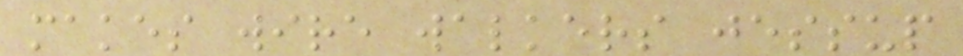makes wire walkers jessup
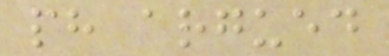ph argued
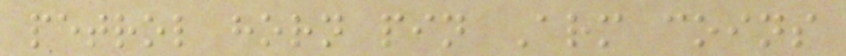petrol horn pin Arm coins
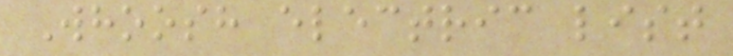Whoosh electric list
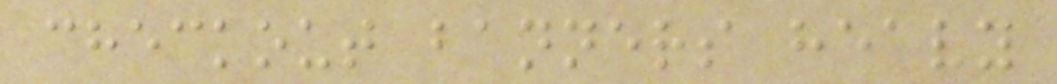checkout banners heavy
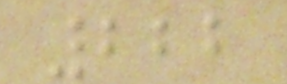222
